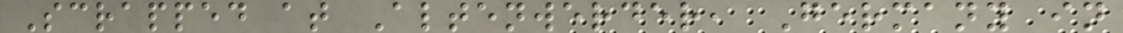Scrapped at Altenwerder, Germany in
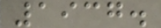1937.
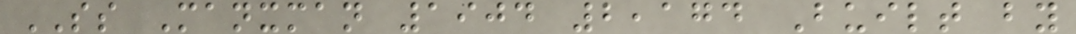SS Manxman 1904 2,174 Built by
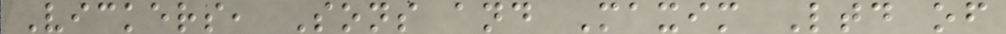Vickers, Sons and Maxim Ltd of
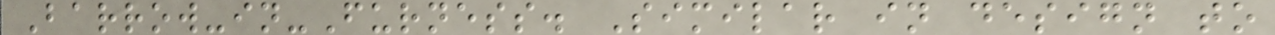Barrow-in-Furness. Similar in design to
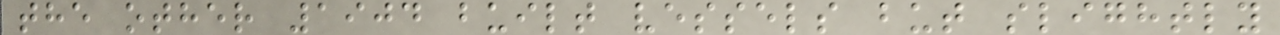the other 1904 built vessels but slightly
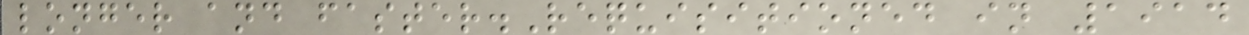longer and faster.Requisitioned in 1914
